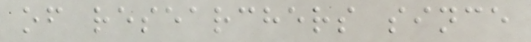of researchers since
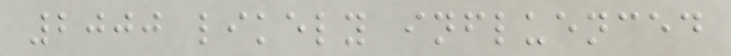2000 likely influenced
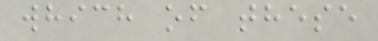which of these
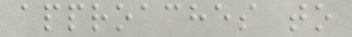approaches to
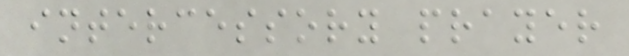intercessory prayer
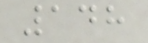148
